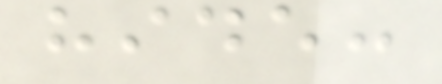hide:
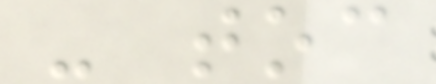- toc
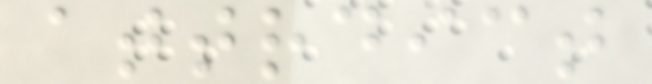attrdict
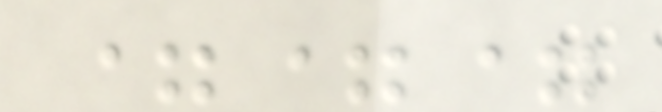===
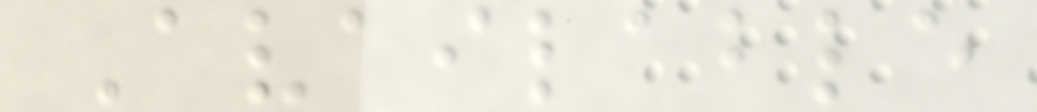Available
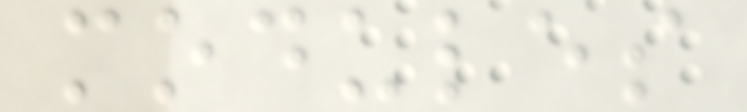modules
